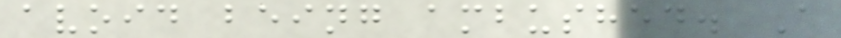avoid being ambushed. A
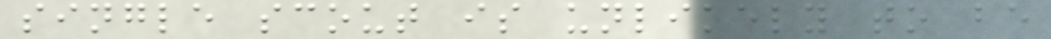single scout is unlikely to be
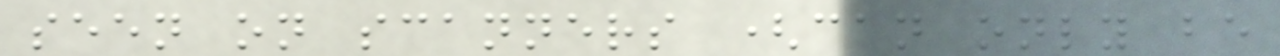seen on scanners (can only be
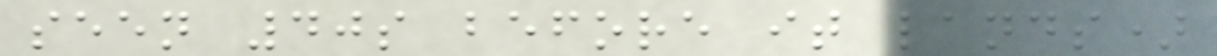seen 40s before it lands)
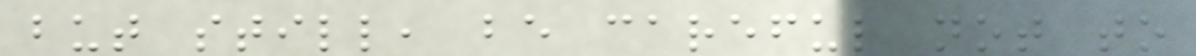but still, be careful not to
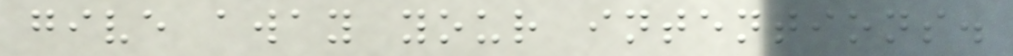give away your intentions.
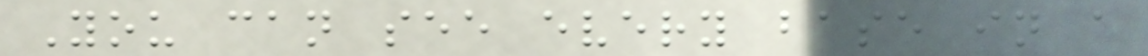You can see every base in a
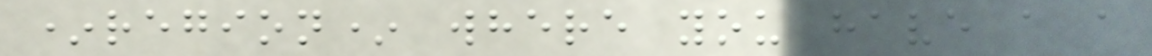*region* where you have a a
